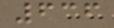636
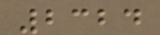2324
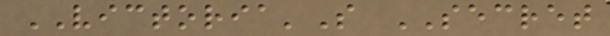VICTORIA'S SECRET
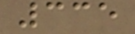335
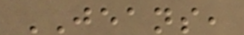JEANS,
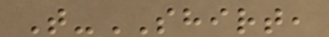T-SHIRT,
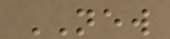NEW
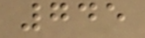745
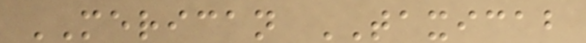MERICAN TAXICAB
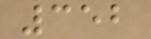352
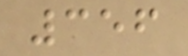356
